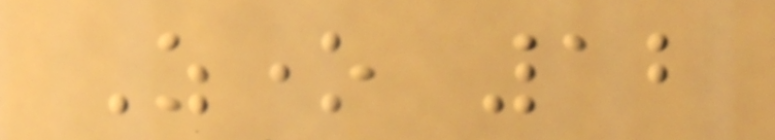Zone 12
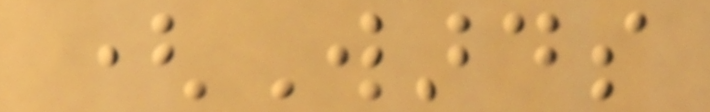(Wards
